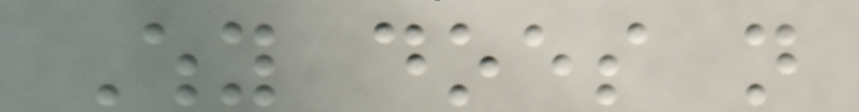Why does not
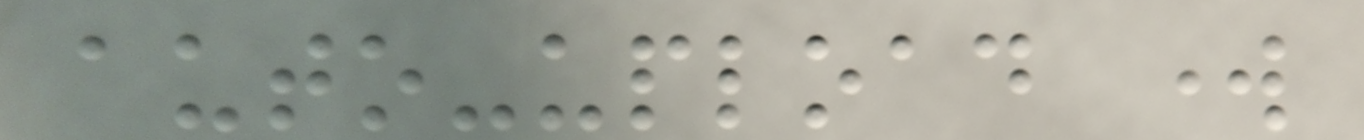auto-upload work
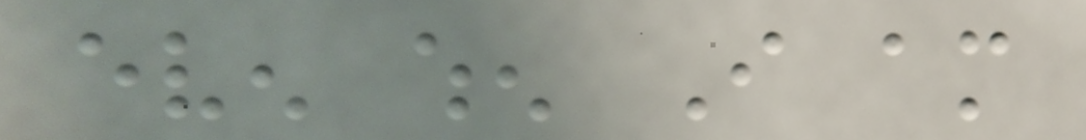even when I am
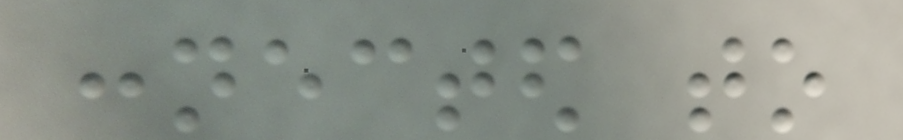connected to
